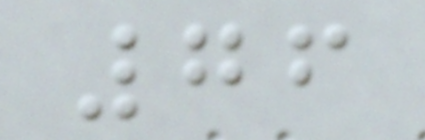76
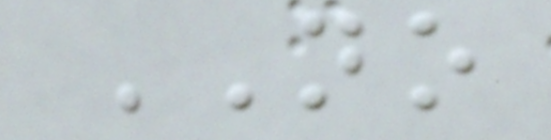NO
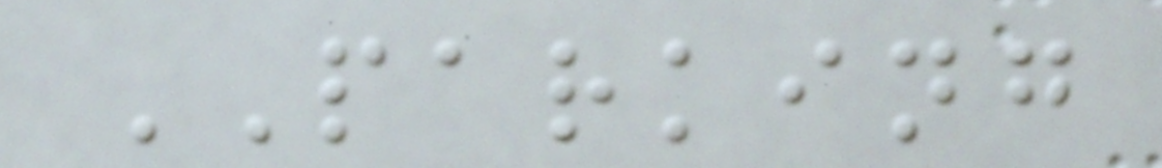PARKING
